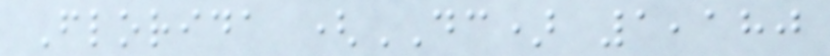Florida (DC) 1,180
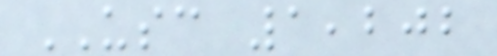USC 1,202
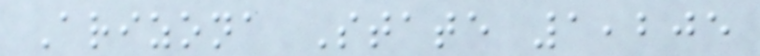Arizona State 1,205
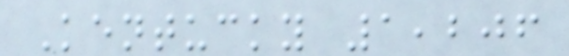Kentucky 1,206
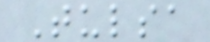Tulsa
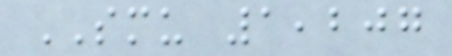SMU 1,207
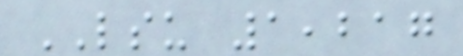LSU 1,217
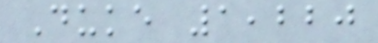Duke 1,220
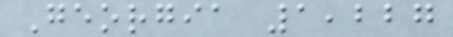Georgia 1,227
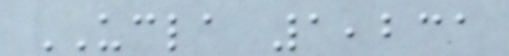UCLA 1,231
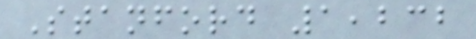Stanford 1,232
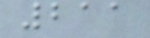211
